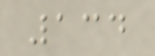134
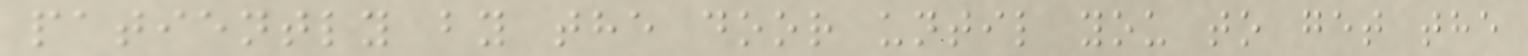patiently by the door until you to get the
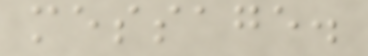message.
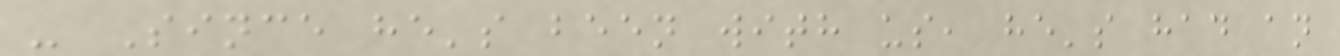- Since he's been with us, he's had an
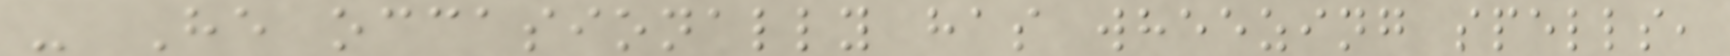- He occasionally has wheezing spells,
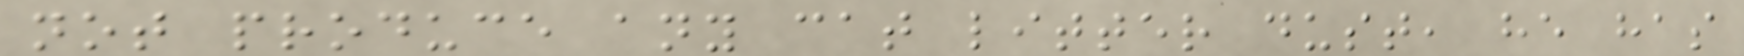not produce any cat litter dust, he has
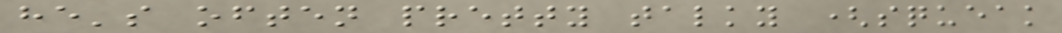he's often pretty talky (squeak
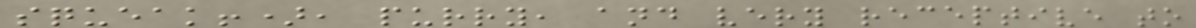squeak!), purry, and very receptive to
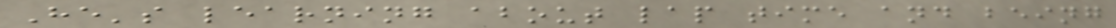He's learning about lap time and being
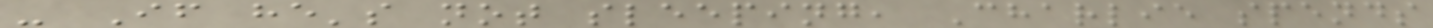- If he's not sleeping, Charlie spends
